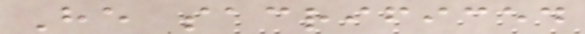He sacrificed
